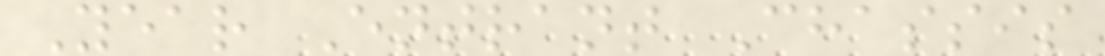Year Entrant Chassis
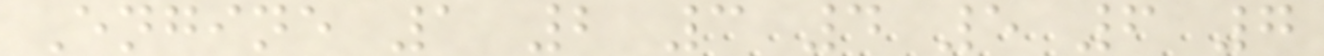Engine 1 2 3 4 5 6 7
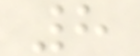8
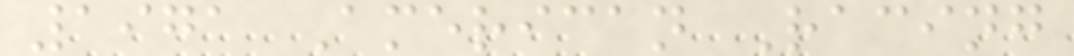1971 American Racing
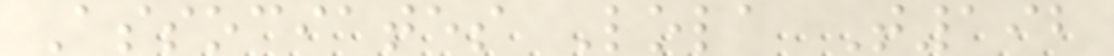Associates Lola T192
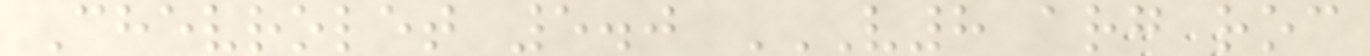Chevrolet 5.0 V8 ARG ROC
